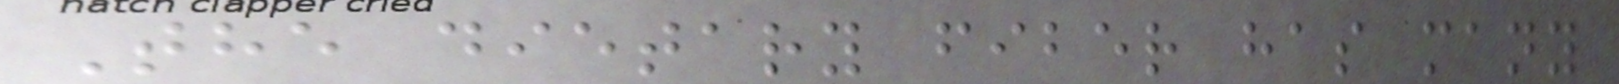The dietary fiber has many
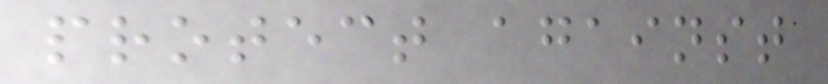protect against
